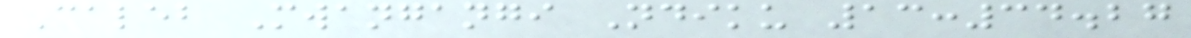Caleb Mwangangi Ndiku 13:34.27
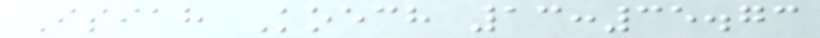Isiah Koech 13:35.73
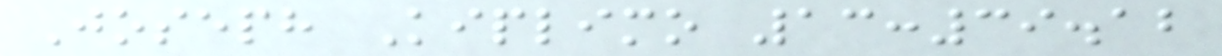Joseph Kiplimo 13:39.12
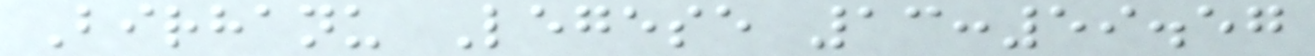Birhanu Legese 13:59.57
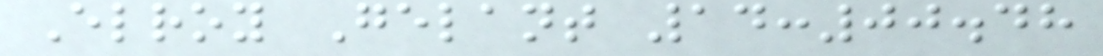Elroy Gelant 14:00.48
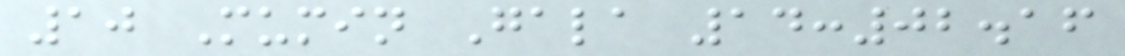10 Mumin Gala 14:02.16
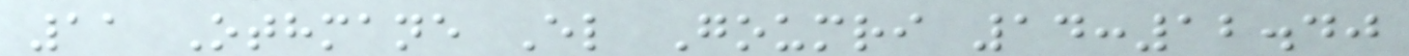11 Othmane El Goumri 14:12.40
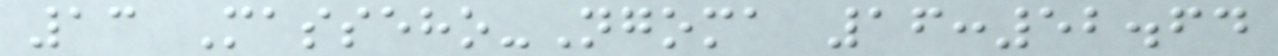13 Masseho-Ngoma 16:52.64
